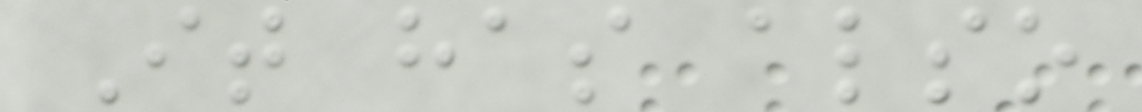It has also
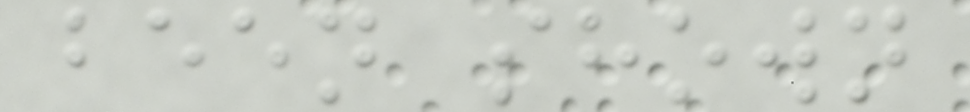been shown
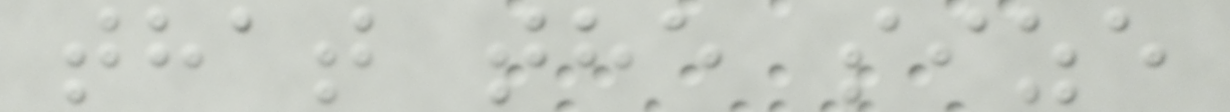that the size
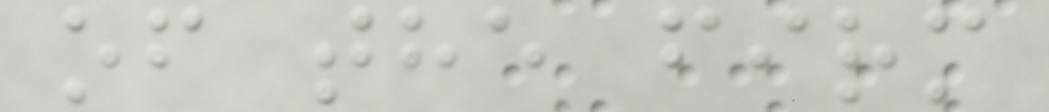of the firm
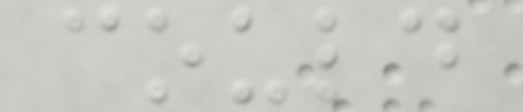could
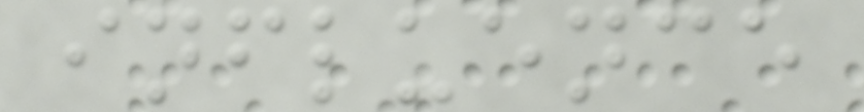influence
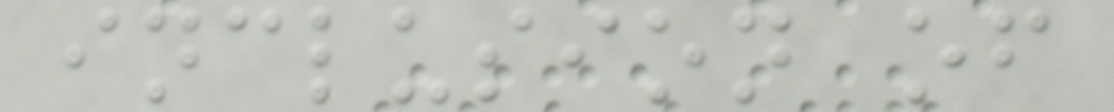inclusion of
